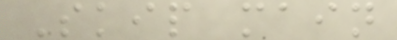Skip main
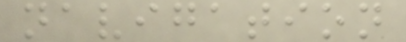navigation
